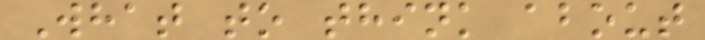What to think about
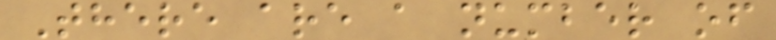There are a number of
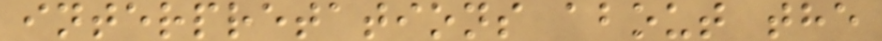interpretations about the
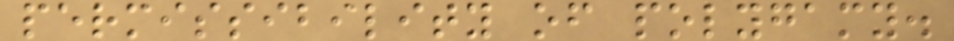permissibility of polygamy.
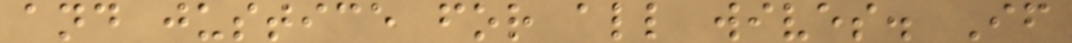and justice for all wives. If
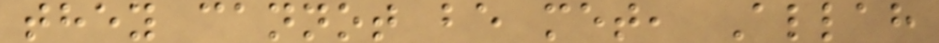they cannot be met, Allah
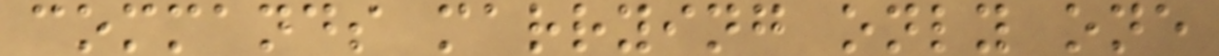commands marrying only one
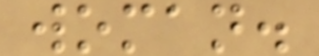woman.
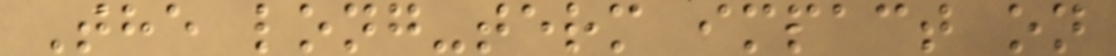The long-term impact on
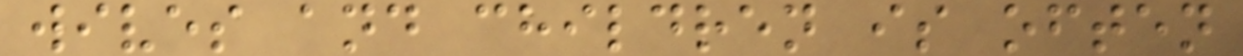wives and children is often
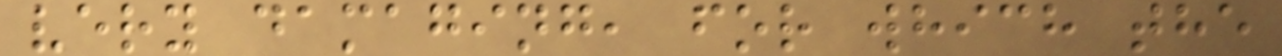very damaging, for which the
